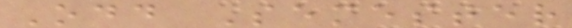Odd Semester
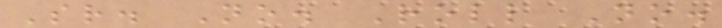Sr. No. Roll No.
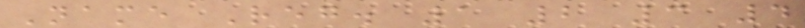Name Reg. 1 2 3 4
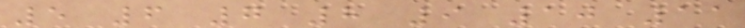5 6 7 8 9 10 11
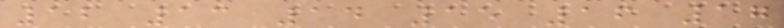12 13 14 15 16 17
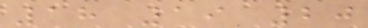18 19 20
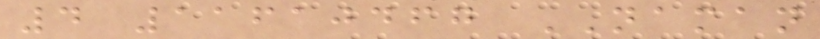4 11610467 NAMAN
